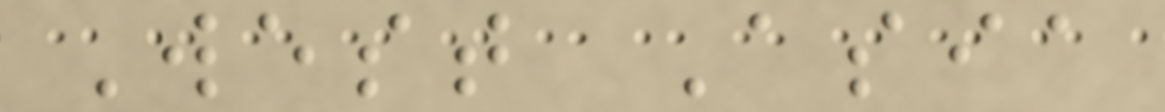West Asia
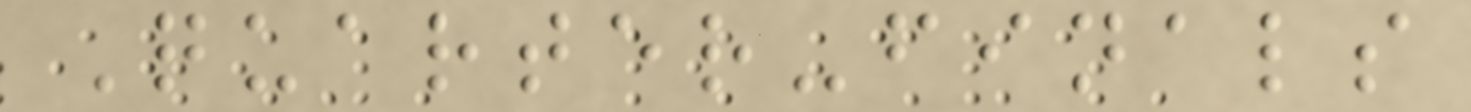Quarter-finals
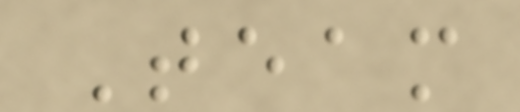Team
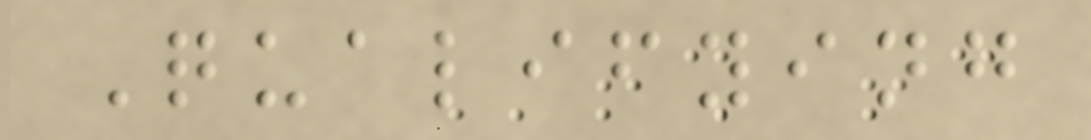Qualifying
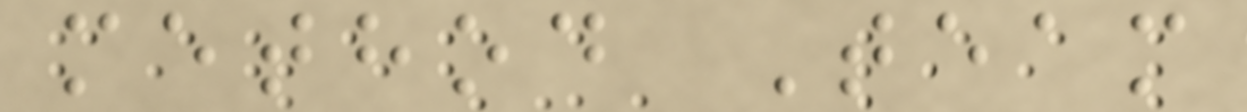method Team
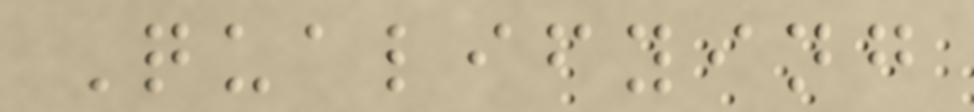Qualifying
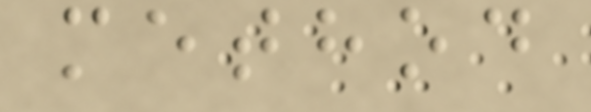method
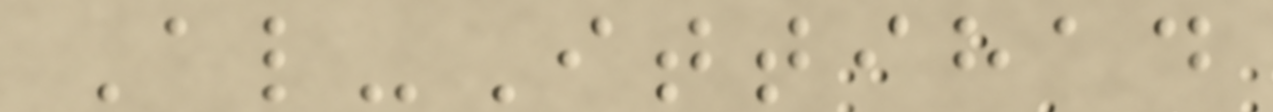Al-Ittihad
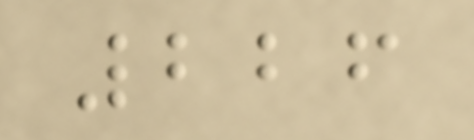226
